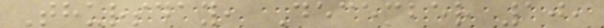Thursday, December 10,
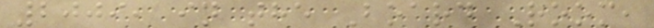2009, in the Board Room,
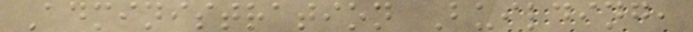Administration Building,
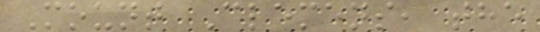Mount Clemens, the
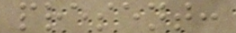present:
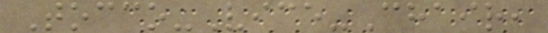Tocco-Vice-Chair,
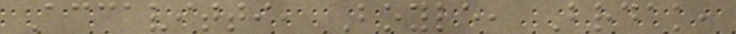Accavitti, Boyle, Brdak,
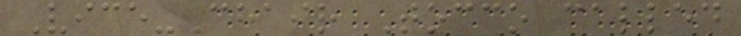Vice-Chair Tocco called
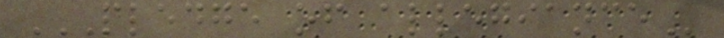PLEDGE OF ALLEGIANCE
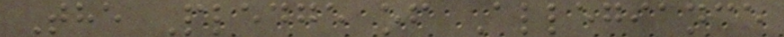The Pledge of Allegiance
